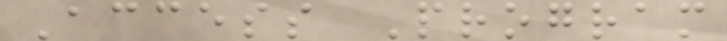Access Program
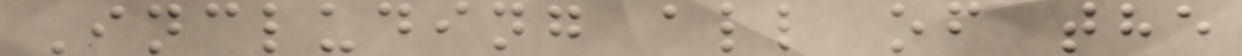Including all of the
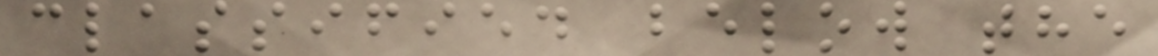classified below the
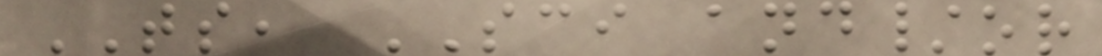TS, SCI and/or
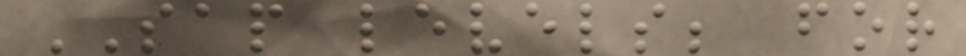SAP levels; for
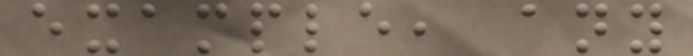example, any
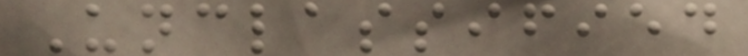Unclassified
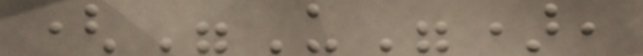("U"),
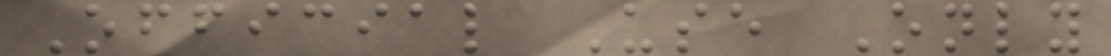Official Use Only
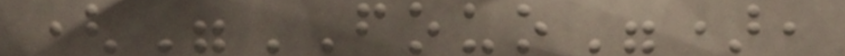("FOUO"),
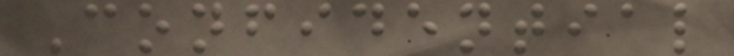Confidential
